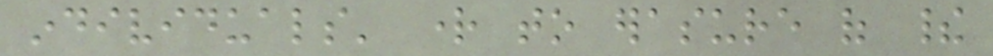individuals' right to erasure of their
